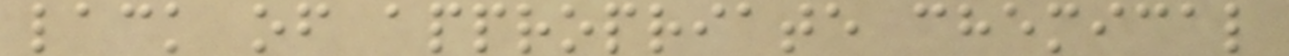lack of appropriate chemical
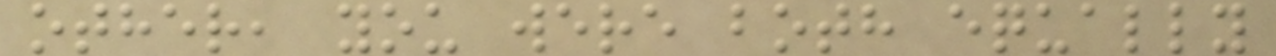other, you were both equally
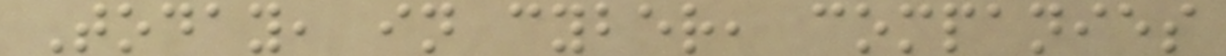Today, in cyber, companies
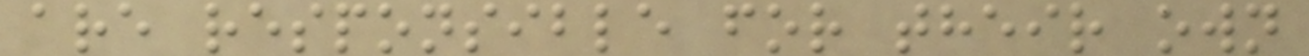are responsible for their own
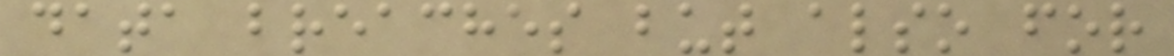data breaches but also for
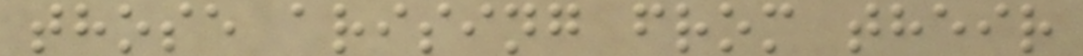those arising from their
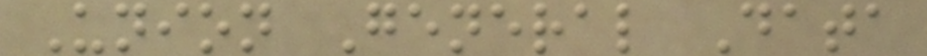Union General Data
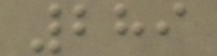289
